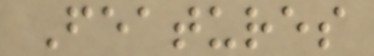Features
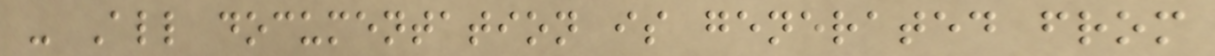- All documentation is generated from
